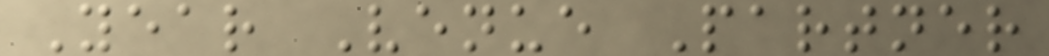Year Venue Partner
